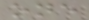one
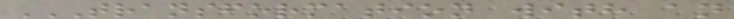TRANSFORMATION WITH AN
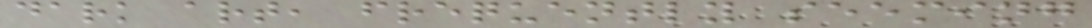dark art, frequently seeming
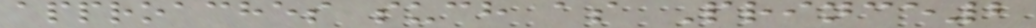approaches such as Prince2
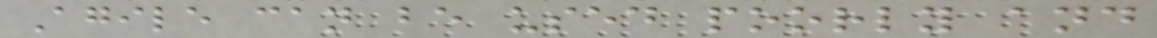Agile can be used poorly and
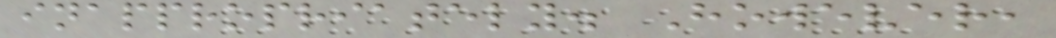inappropriately. However,
